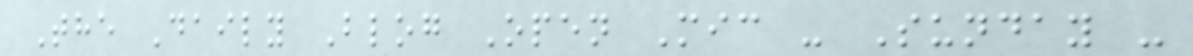The Daily Blog Open Mic - Sunday -
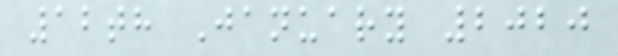12th January 2020
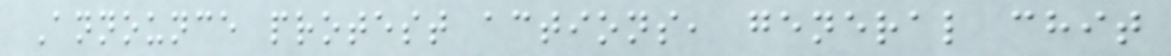Announce protest actions, general chit
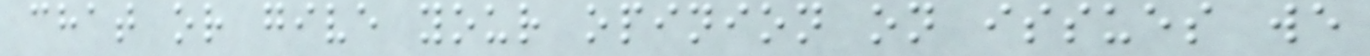chat or give your opinion on issues we
